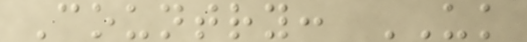Country: UK
